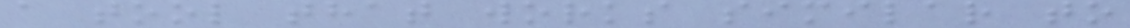a tool that works similar to
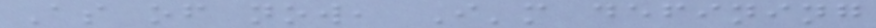As of now, I'm defining
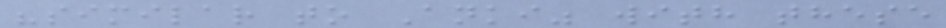"similar to Anki" with these
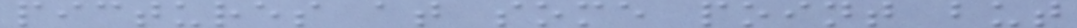pictures at some point but
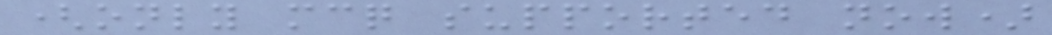(only mcq supported now)
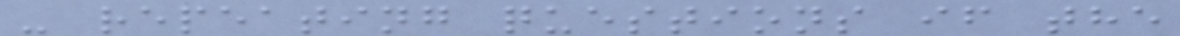- repeating questions if the
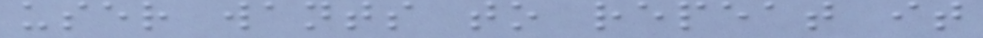user wants to repeat it
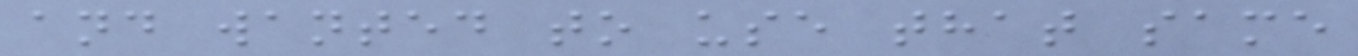and wanted to use that same
